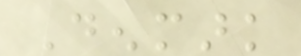Denmark
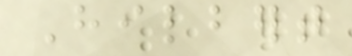Hilbert
